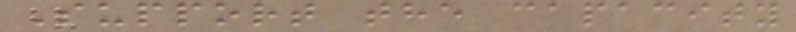Support the capacity
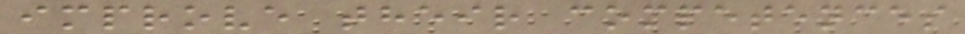improve their competences
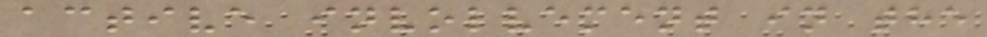active involvement in the
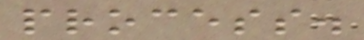process.
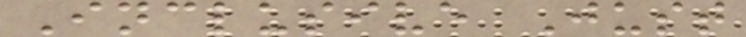Inclusive Just
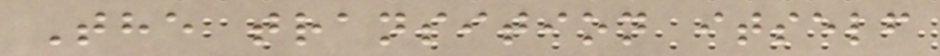The transition itself
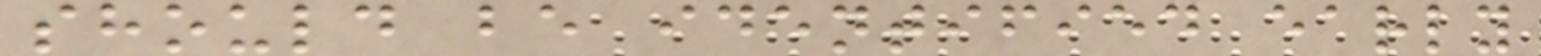should be identified early
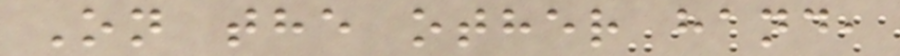On the other hand,
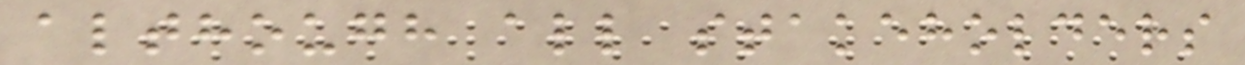although all stakeholders
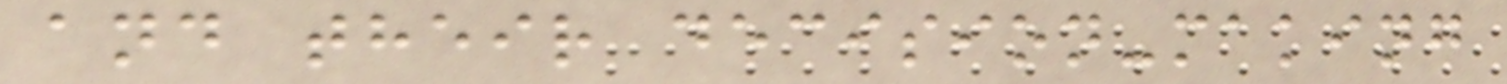and their decision-making
